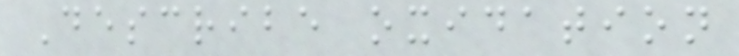Describe oxidation
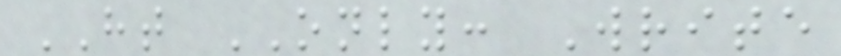HT ONLY: Write
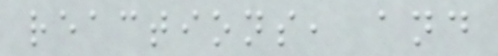reactions, and
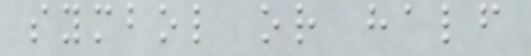symbol or half
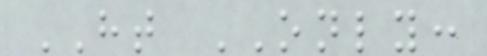HT ONLY:
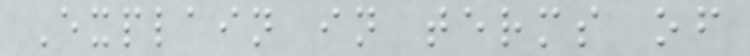Explain in terms of
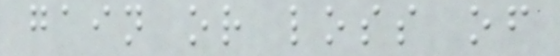gain or loss of
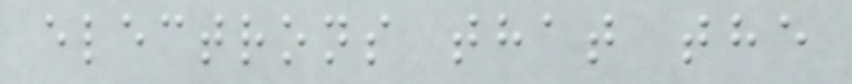electrons that the
